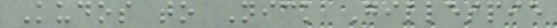Kudos to Nick Gillespie
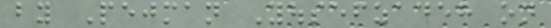by Pejman Yousefzadeh on
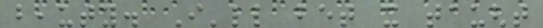beauty. I'll bet it taught
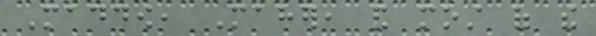Maddow, Maher, and most of the
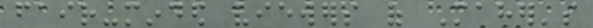fair-minded viewers of Maher's
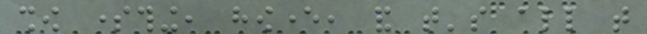show something, however, and that's all that
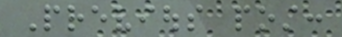Previous post:
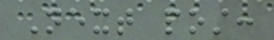Next post:
